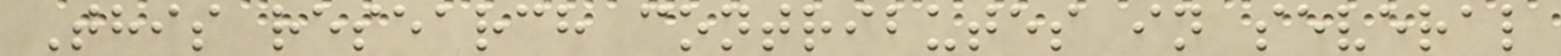This research contributes in several
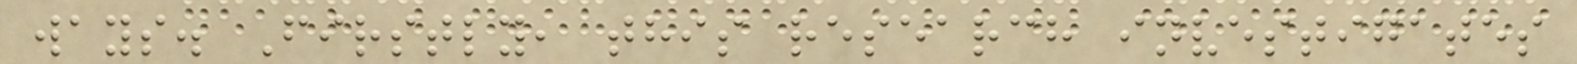ways. Firstly, this research investigates
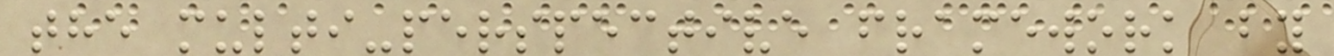the multi-perspective framework by
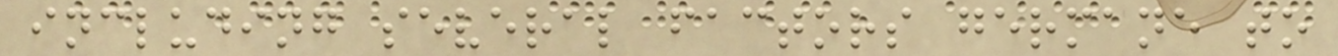including several factors germane to
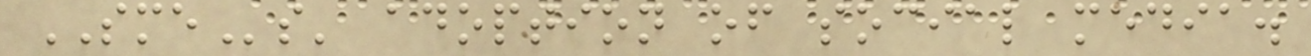SMEs' adoption of social media.
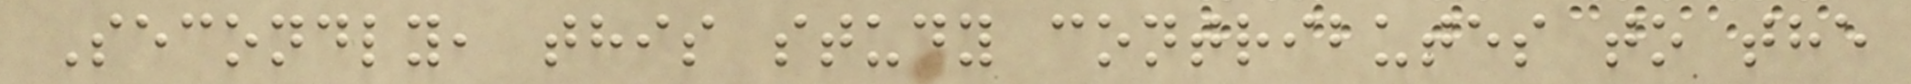Secondly, this study contributes to the
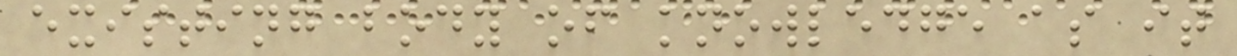existing body of knowledge as it
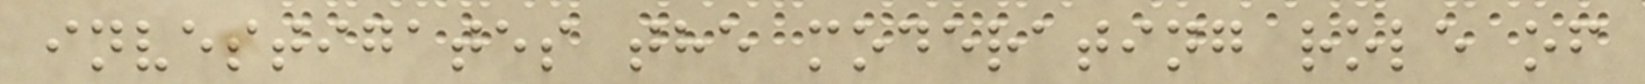investigates the moderating role of
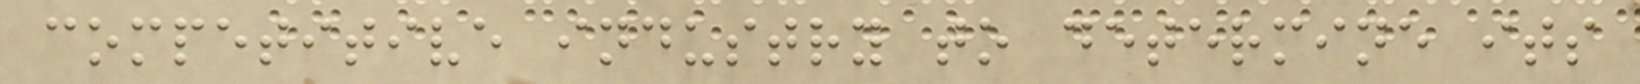competitive industry to determine its
